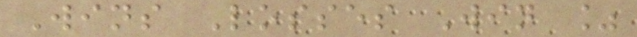Wins Losses Win %
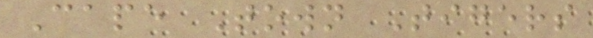Cape Town Tigers
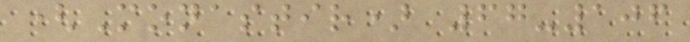(Monastir) 67-106
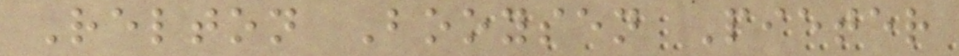Relton Booysen Pieter
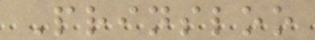Prinsloo
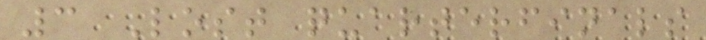3 Lost quarterfinals
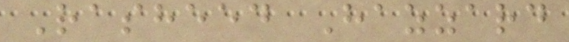Rasheed Hazzard
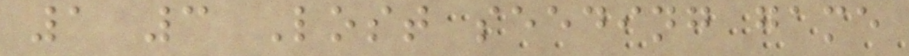1 3 Lost seeding game
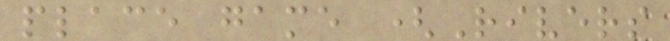place game (Rivers
